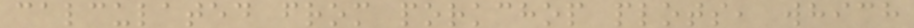calculated from porkchop plots, which
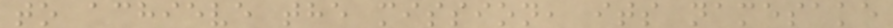to achieve the mission, its namesake
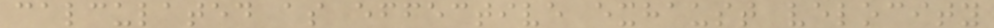calculated as effective exhaust velocity
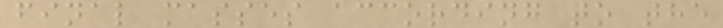final masses according to the
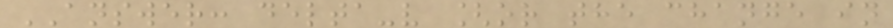ANSWER: delta-v [or the change in
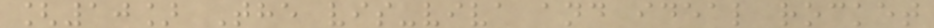[10] The vis-viva and ideal rocket
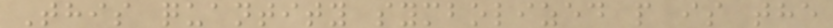This quantity symbolized p is the
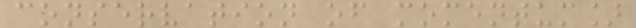conservation of momentum]
